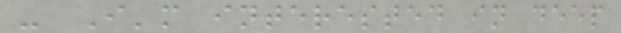- I'm interested in deep
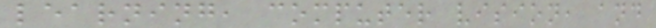learning, computer vision, and
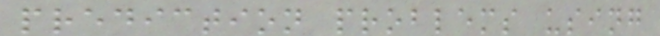prediction problems using
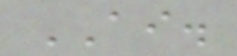AI.
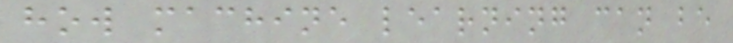how machine learning can be
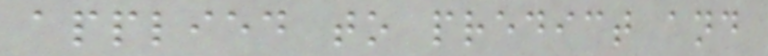applied to predict and
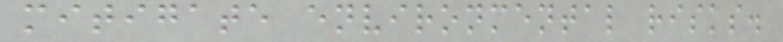mitigate environmental risks.
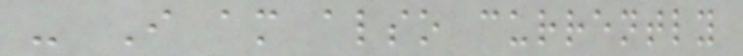- I am also currently
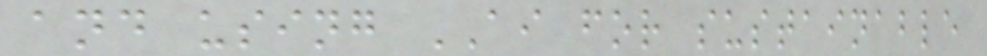and using AI for sustainable
